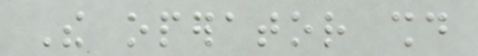The operator should
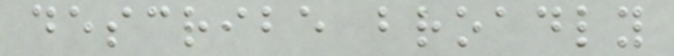describe broadly
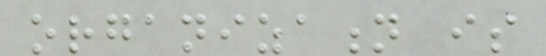organization is
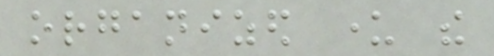organized under the
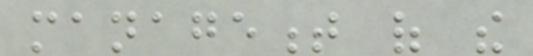management of the
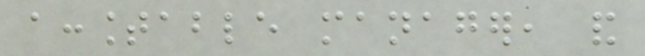accountable manager, and
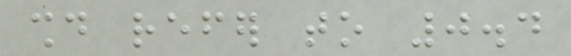should refer to 0.4
